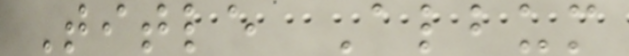Title Album
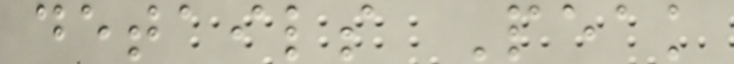details Peak
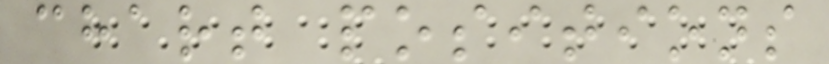chart positions
